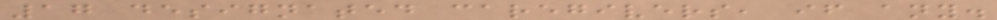17 designated caregivers, if any.
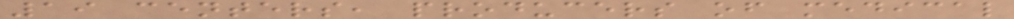19 centers, producers of medical
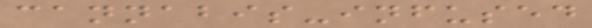cannabis-infused
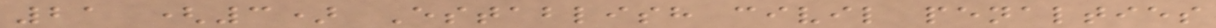21 (3) Establish civil penalties
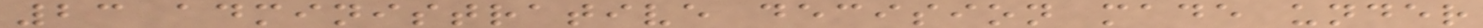23 administrative decision made under
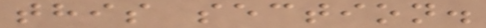this section.
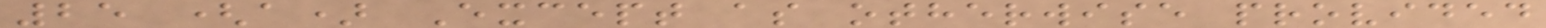25 (a) Except as otherwise provided
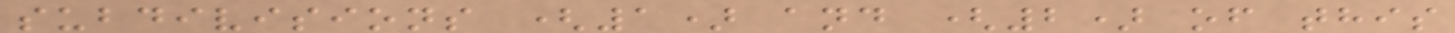subdivisions (1) and (2) of this
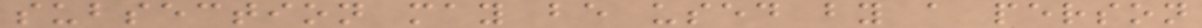subsection may be used by a person
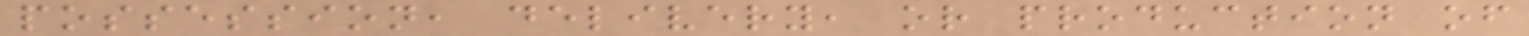possession, delivery, or production of
